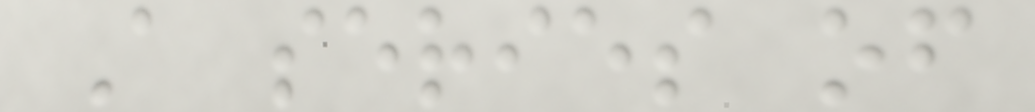A series of
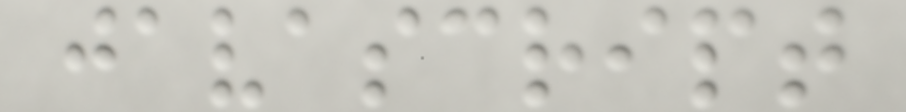javascript
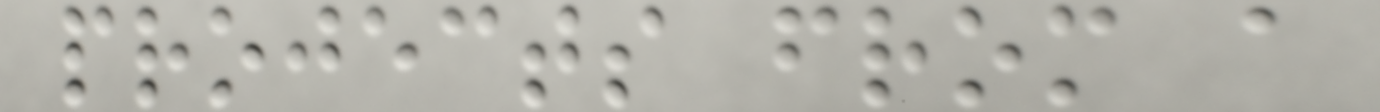projects from a
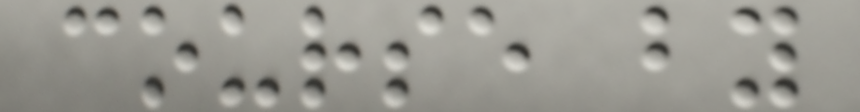course by
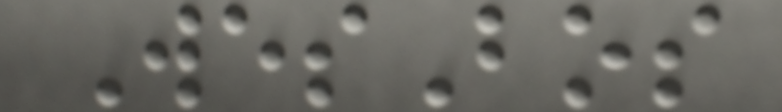WesBos
